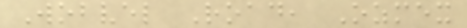Wobvel Road, Ozmex
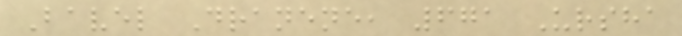Bavel Dranene, 671 Ursha
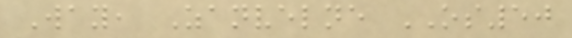Way, Zanvelne OS50
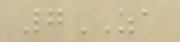7ZA
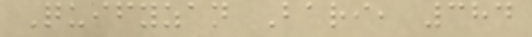Quifyzan Bari, 384
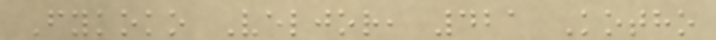Fykoko Veljor, 421 Kotho
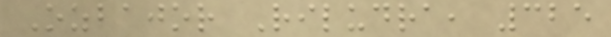Ozbajor Riludra, 325
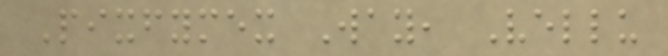Pixfymex Way, Vellu
